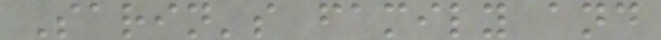Sarin's family and
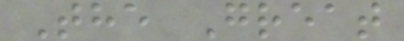The Great
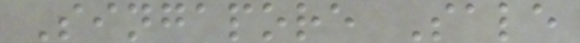Singapore Sale
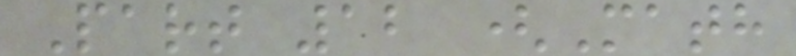Part 12 (Math
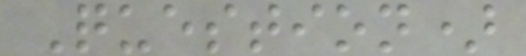Question)
